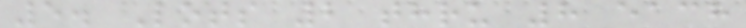5. Lots 2 thru 8 each
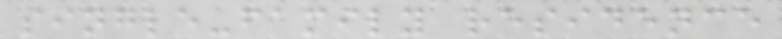single-family residence
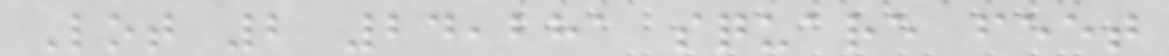Lot 2 24,281 square feet
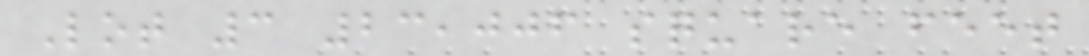Lot 3 23,006 square feet
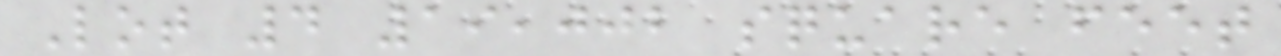Lot 4 19,002 square feet
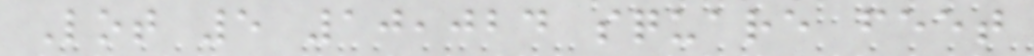Lot 5 10,024 square feet
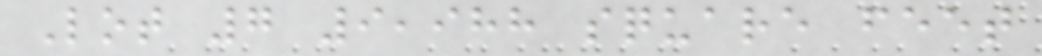Lot 7 9,988 square feet
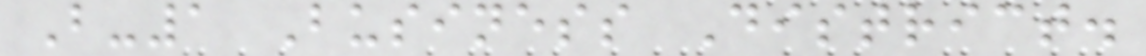B-1 Business District.
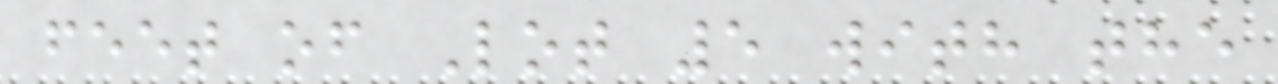feet of Lot 5 with the
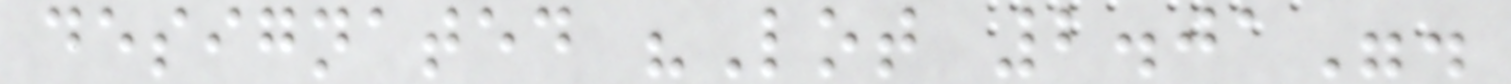designated "Lot 2.01".
